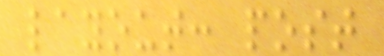layout: post
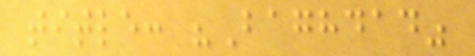title: "Baghdad"
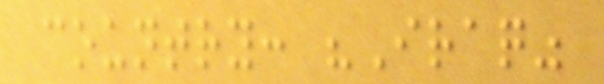country: "Iraq"
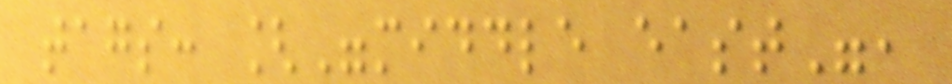tags: ["middle east",
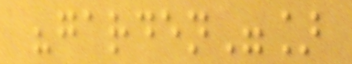"garden"]
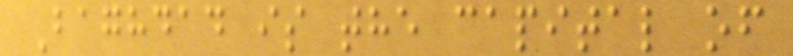Baghdad is the capital of
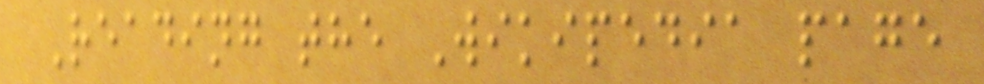Reading the Wikipedia page
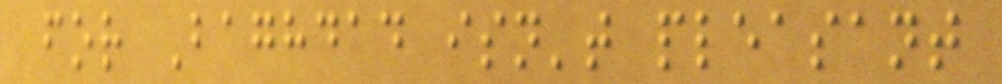for Baghdad isn't pleasant
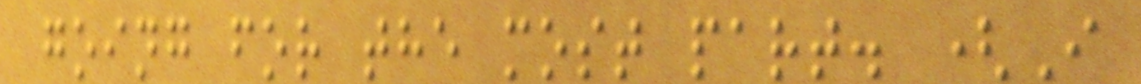going for the most part. (I
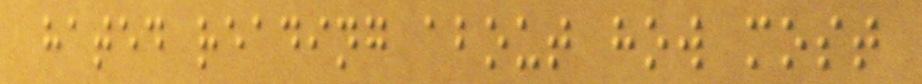hated reading about how most
